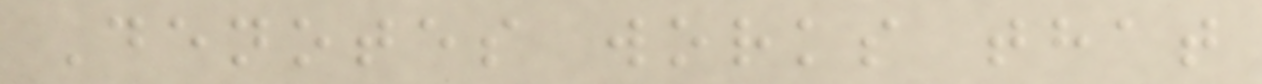Denotes works that
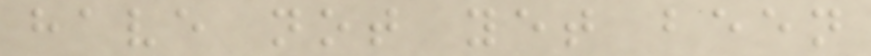have not yet been
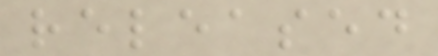released
